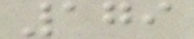179
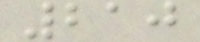210
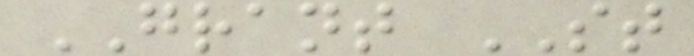GRANT ST
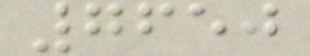7650
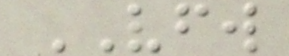VFW
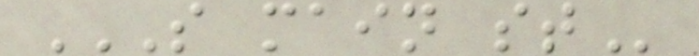S MAIN ST
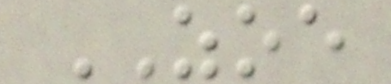ZOE
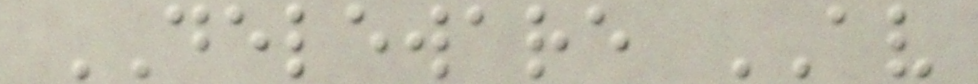DELEWARE AV
